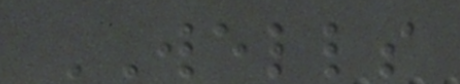WELLS
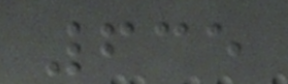635
